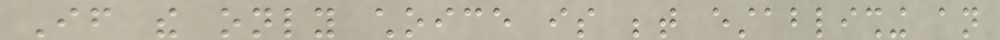If the only choice is between establishing an
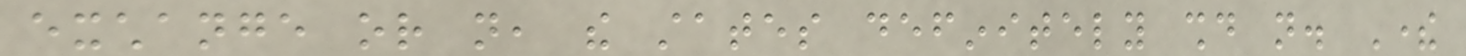exchange or not, the states definitely should not. There
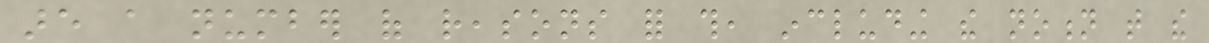are a number of reasons for this, including the notion that the
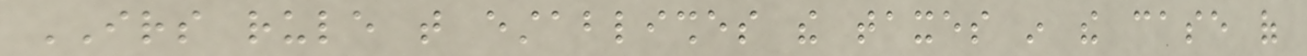IRS rule that establishes the taxes in the case of
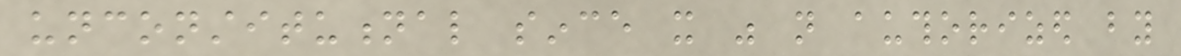unconstitutional since it was not authorized by
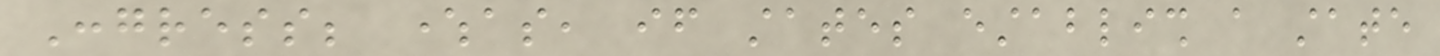Congress; whereas, if states establish a state
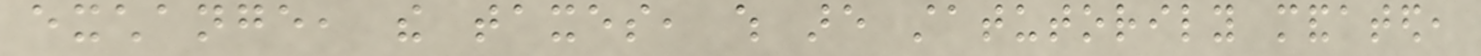exchange, the taxes, which are statutorily mandated,
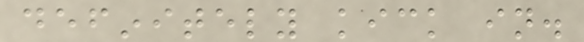definitely kick in.
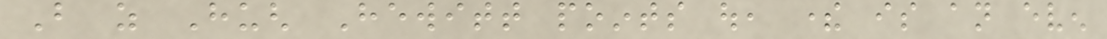But as Hugh Hewitt points out, there is an even
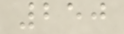250
